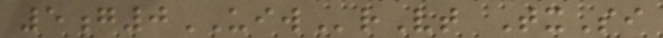5g0UIWrVt TxSi
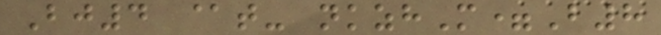Bj4 @t- nkzhM=B8
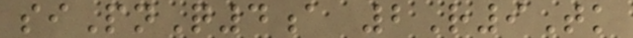siPnQ4a 2R9Tk
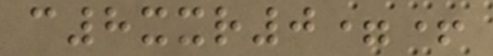c8xxr0=+
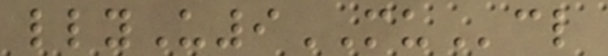llyU9MUcl
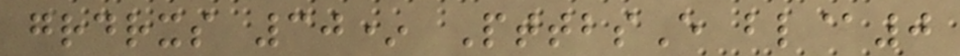grdrxs 30* PttbsE bl@0
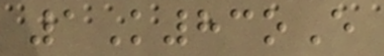1K83oE
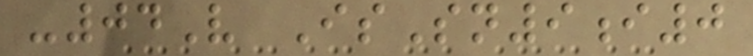-04V IsSn9i0
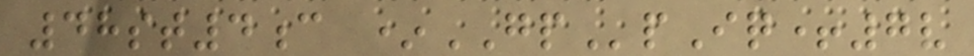48st4c *GPpIq+7v
